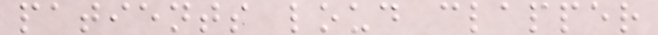patients loud clapper
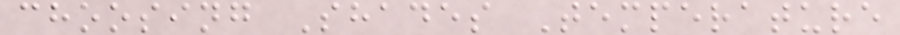choosing Shades Temperature
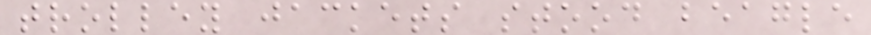trolley jackets stood beagle
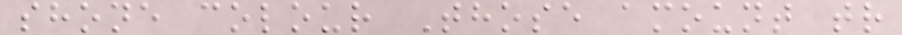shone colour Those amount tr
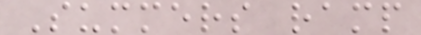Summers ramp
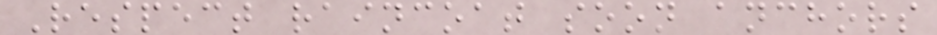Respect raincoat soon anchors
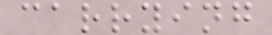carrying
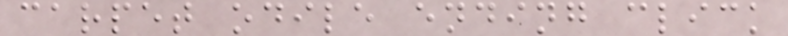carpet odile ending click
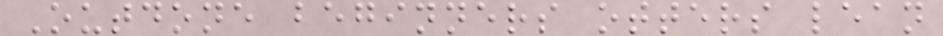Outdone beginners otters lean
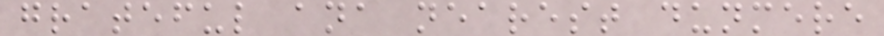grateful ana nearest dunmere
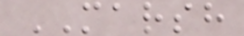MARSH
